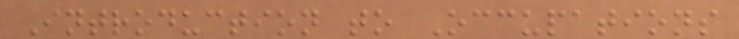Introduction to Occupations
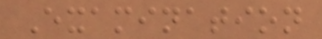Examination
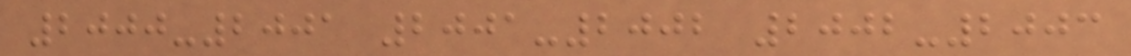2000-2001 2001-2002 2002-2003
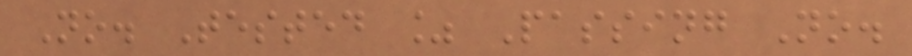No. Tested % Passing No.
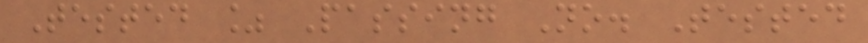Tested % Passing No. Tested
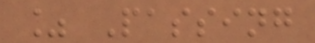% Passing
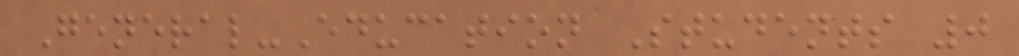General-Education Students 0
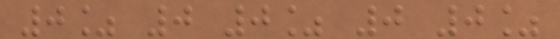0% 0 0% 0 0%
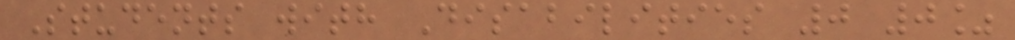Students with Disabilities 0 0%
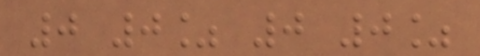0 0% 0 0%
